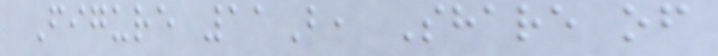Figure 11B, Share of
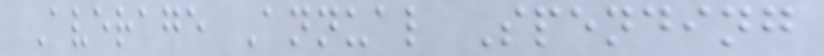Average Annual Spending
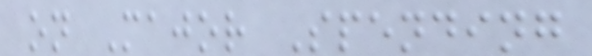on Major Spending
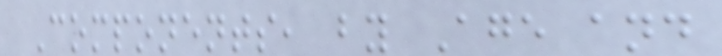Components, by Age and
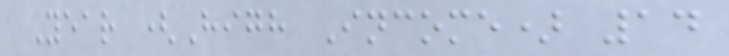Year (High Income) 14
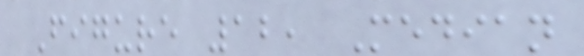Figure 12, Median
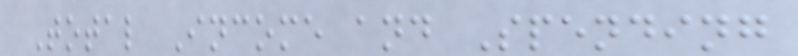Total Income and Spending
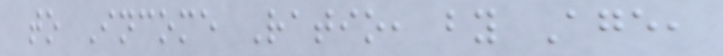to Income Ratio, by Age,
